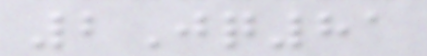2Jq81
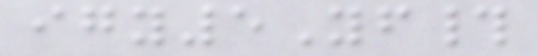igy5Yf#
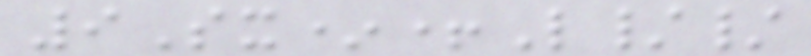9Sx*+L//
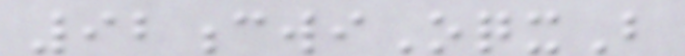92cwiOqxB
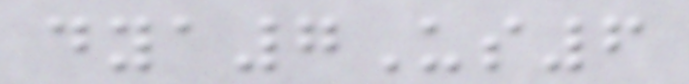dya7Us6
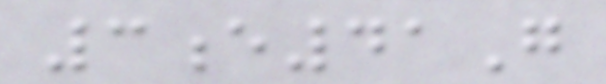3e41G
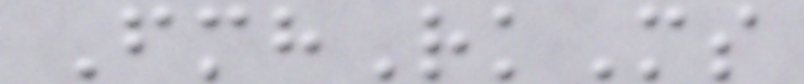FmhRkMs
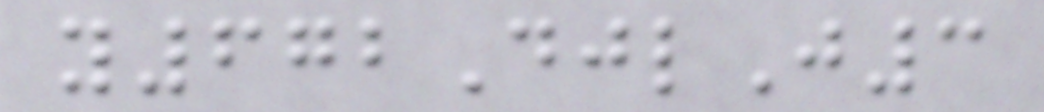y672DjlJ3
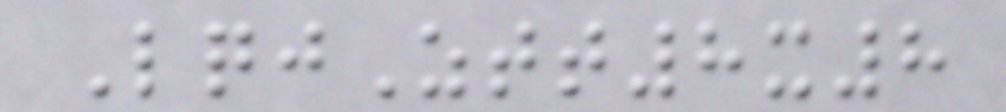LqjZtt8x8
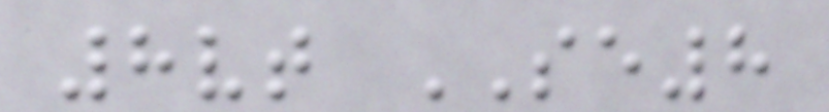8vt SE8
